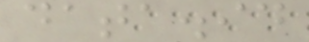data.id
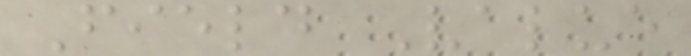Field Value
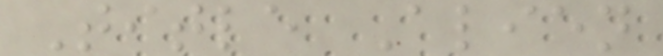Title Alien
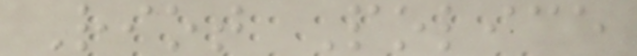Riot Police
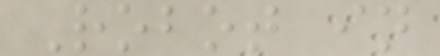Robot in
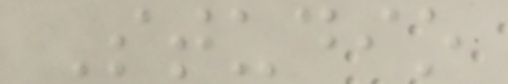Studio
